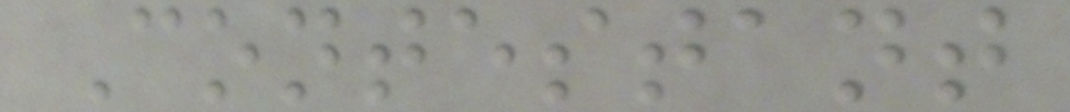Contestant
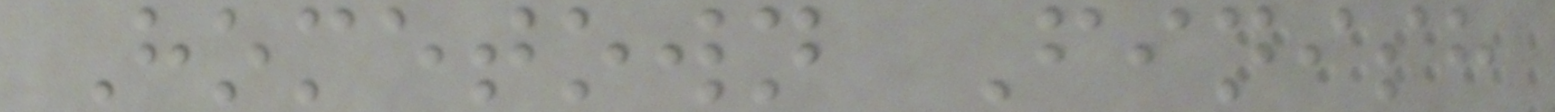Hometown Finish
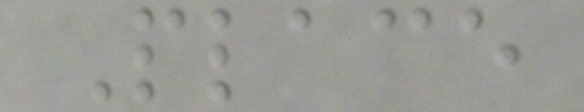Place
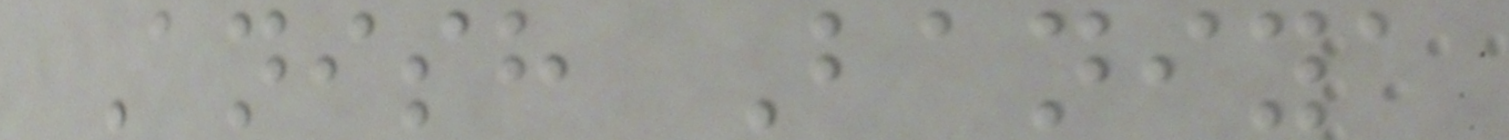Anish Baniya
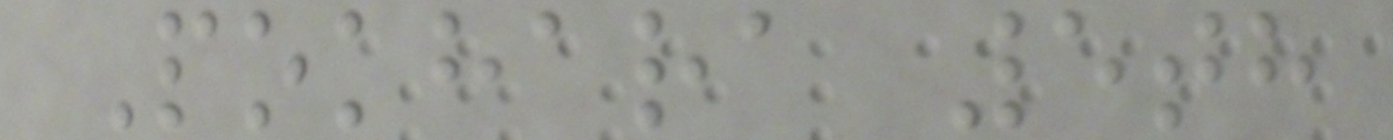Pokhara 5th
